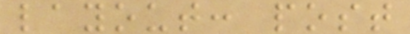layout: post
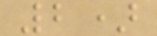2)
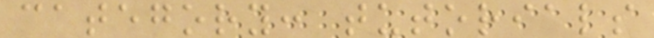category: tutorials
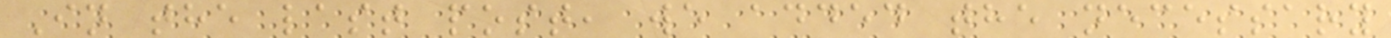In the last post, we added the necessary
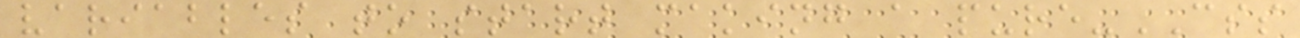variables to start making a pure-CSS
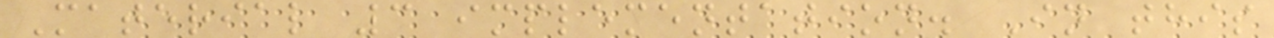Material 3 implementation. In this
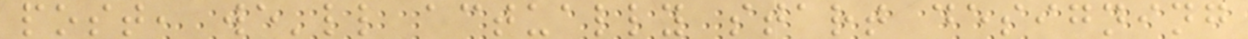post, we'll actually start designing
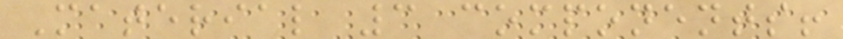Material 3 components!
